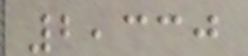2,330
